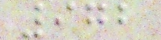972
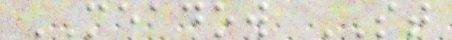MEADOW ST
